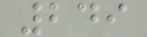249
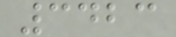3423
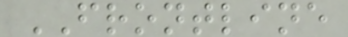FRONTLINE
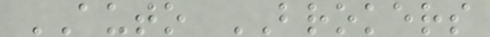AUTO BROKERS
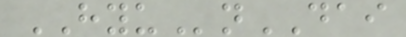HYUnDAI
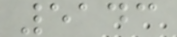5143
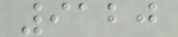9120
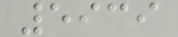5939
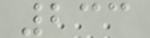233
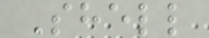Shell
